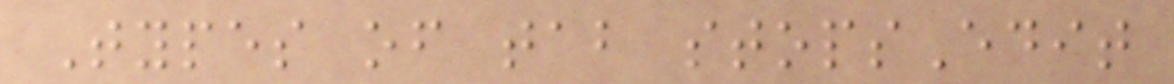Types of tab stopsEdit
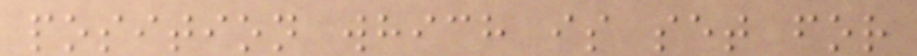position which is set for
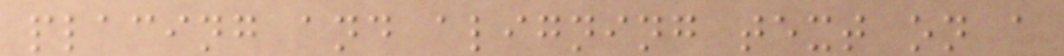placing and aligning text on a
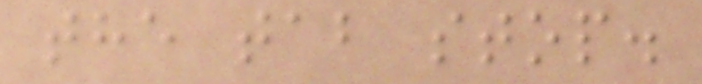the tab stop.
